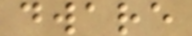dware
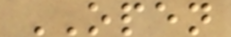OPEN
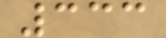333
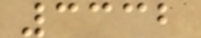3332
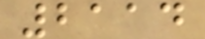2114
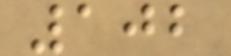102
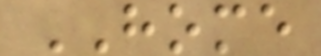HOME
